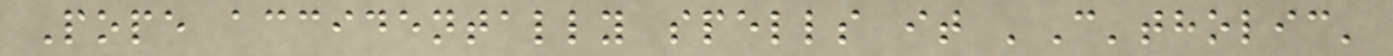Pope accidentally spells it 'C'tholic'
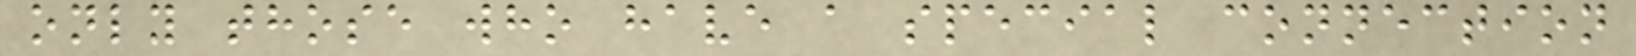only those who have a special connection
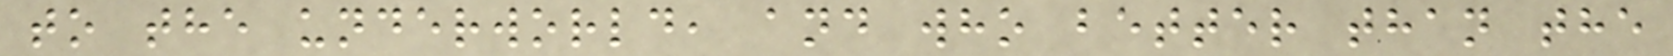to the underworld, and who better than the
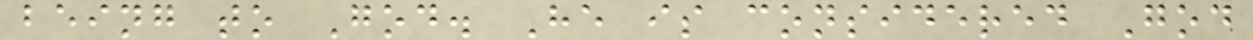being to God. He is considered God
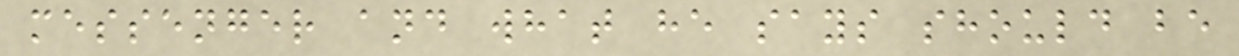messenger and what he says should be
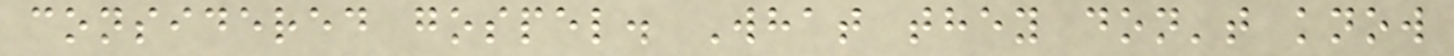considered gospel. What they don't know
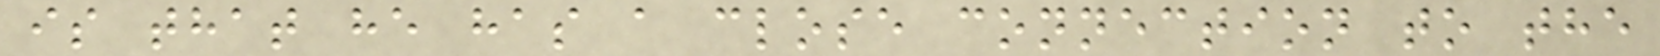is that he has a close connection to the
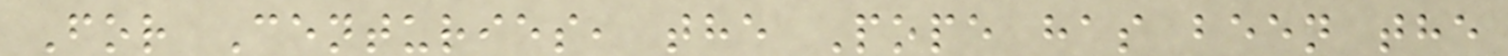For Centuries, the Pope has been the
